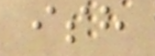ish
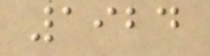1924
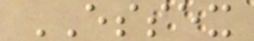ESSEX
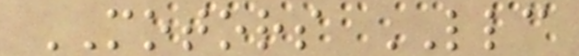MOTORS LLC
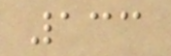133
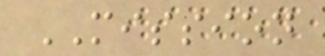MISSION
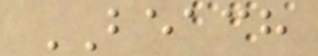BEACH
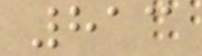813
